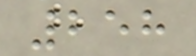258
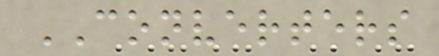CONVERTERS
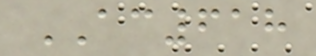AC618
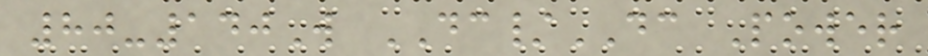80-140W DC/DC Power
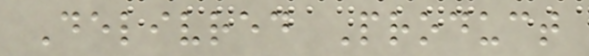Delivred Product
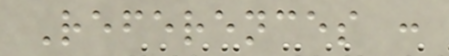References :
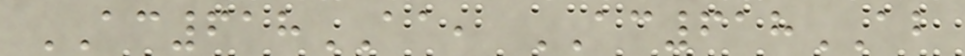AC618AA, AC618AB
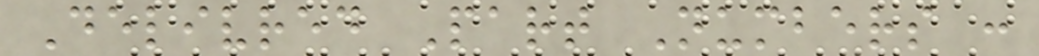Delivred Part Numbers :
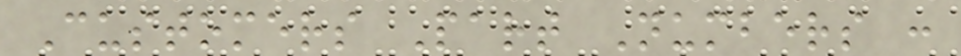Customers Part Numbers :
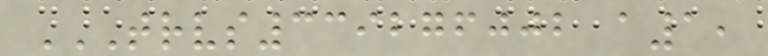TRVS339276002 A1,
